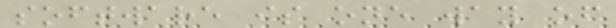software is one way of
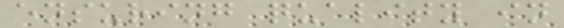ensuring quality in
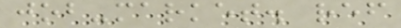job-market. ref
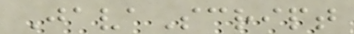JavaScript
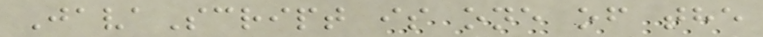JavaScript is one of the
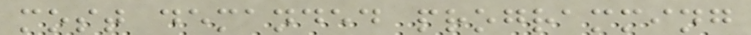most demanded programming
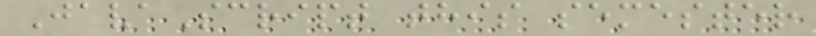JavaScript this semester
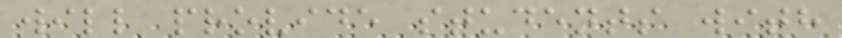will provide students with
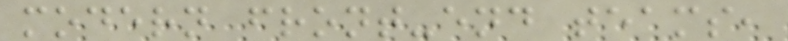modern front-end teams,
